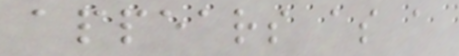appears as a
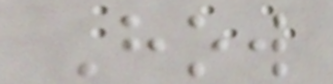How
